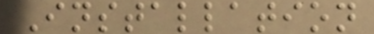Installation
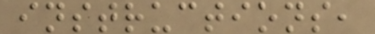instructions,
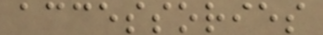accessories
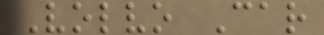Volvo Car
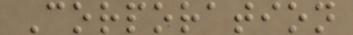Corporation
